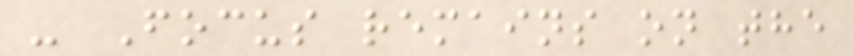- Focus remains on the
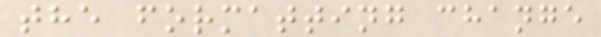the formatting change
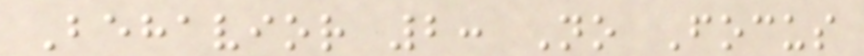Behavior 2: No Focus
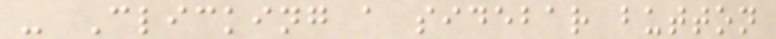- Clicking a sidebar button
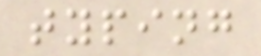typing
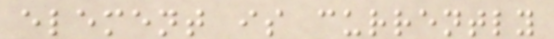element is currently
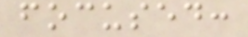focused:
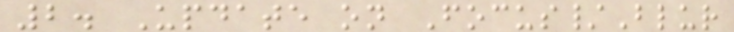2. Update on Focus/Blur
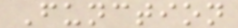Function
